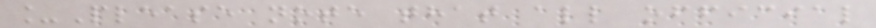_Please note that all official
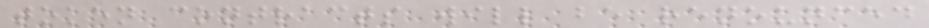token contracts will be renounced
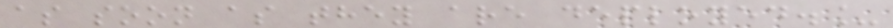as soon as they are deployed._
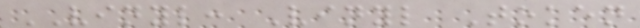VINYL: Vinyl Token
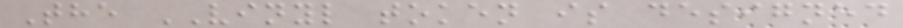The VINYL token is designed
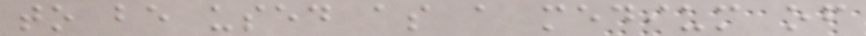to be used as a medium of
